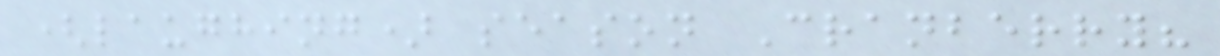(laughing) season Cranberry?
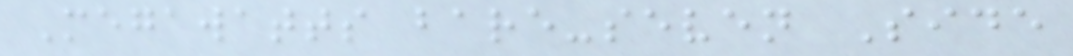Megawatts bare-seven Side
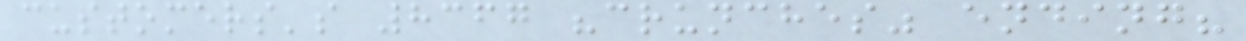customers's 8367 "crunches" ending?
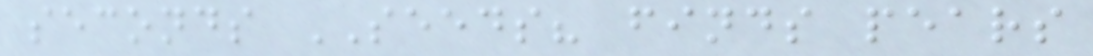seconds SEEDS? finds pears
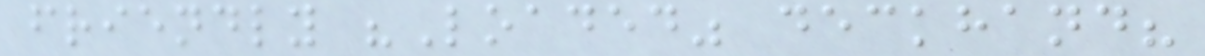friendly "Loaded" deckhand?
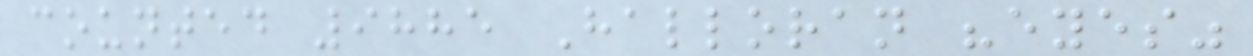counted 9885 Halloran "eyes"
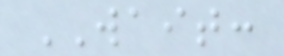WAIT:
